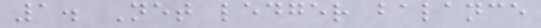1. Net ledger balance
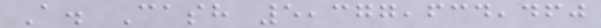A. Cash 5,377,634,460
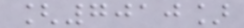[7010]
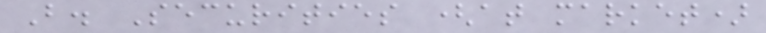B. Securities (at market)
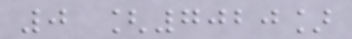0 [7020]
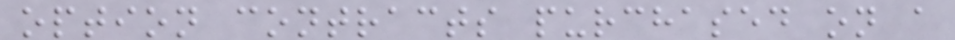option contracts purchased on a
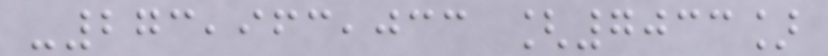-273,963,033 [7033]
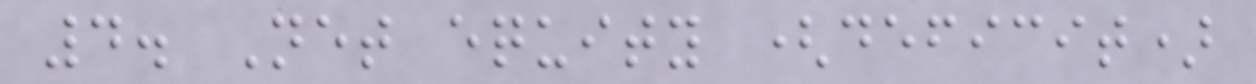4. Net equity (deficit)
